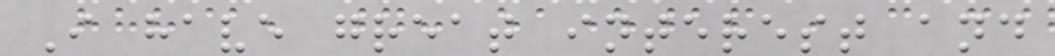I have great interest and
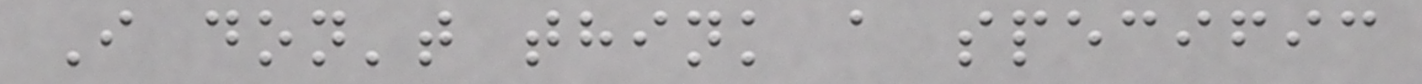I don't think a specific
